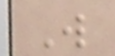W
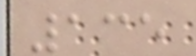135
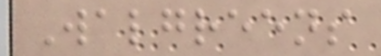Walgreens
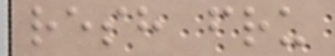resh fru
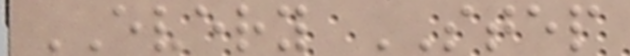EVERY STEP
